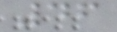46
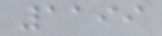1199
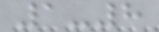1-8
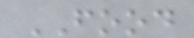FOOD
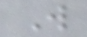W
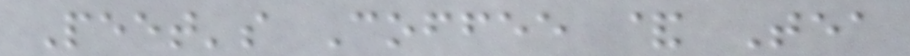Peet's Coffee & Tea
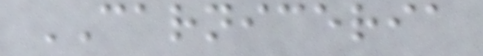CARNICERIA
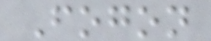Fogon
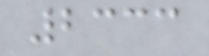2333
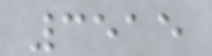3515
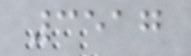3517
